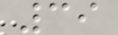39
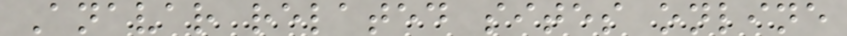Anavar related sites online
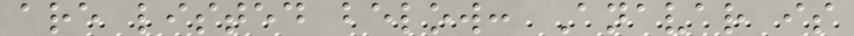are listed below: Anavar is
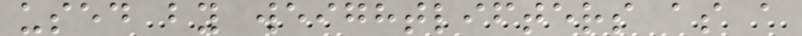used by weightlifters as a
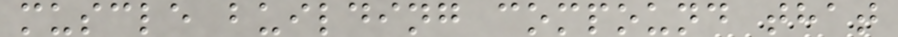muscle building compound that
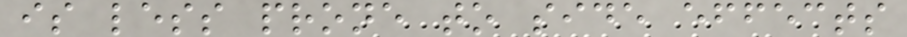is less prone to side effects
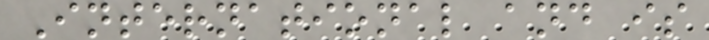International and is
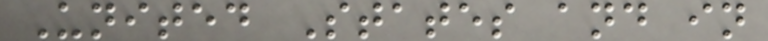United States and in
